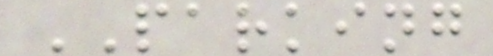PARKING
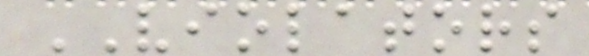VIOLATORS
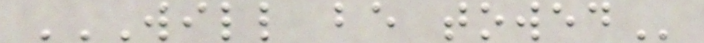WILL BE TOWED
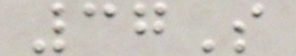37S
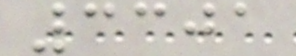3301
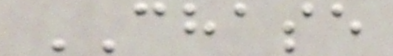CHASE
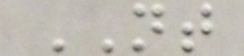NT
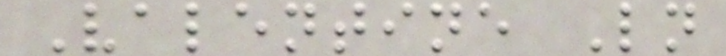Valentine Ln
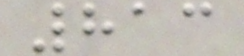813
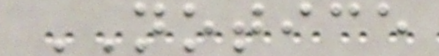NOTICE
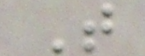T
